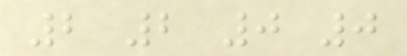2 2 0 0
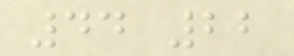44 22
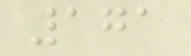171
